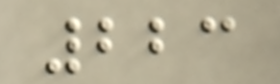223
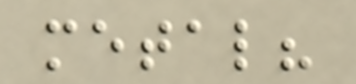metal?
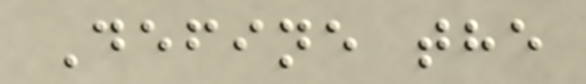Define the
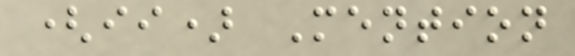(ii) Mention
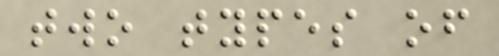two types of
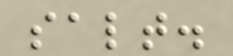salt.
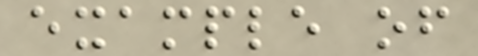example of
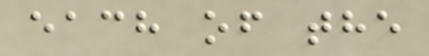each of the
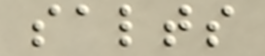salts
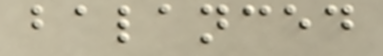balanced
